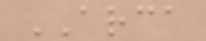ARCA
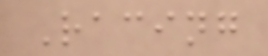Racing
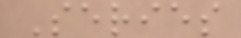Series
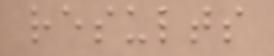results
